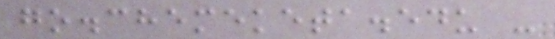go.chemeketa.edu -
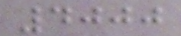4000
